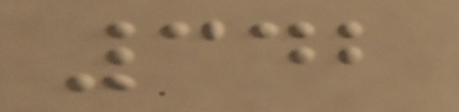342
